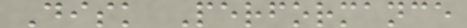Disk Performance
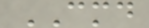CMD
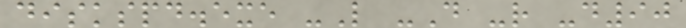diskspd.exe -L -D -r -d90
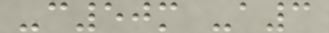-c50m -a3
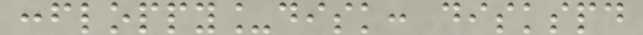:floppy_disk: diskspd
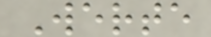Werte
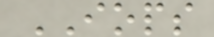IOPS
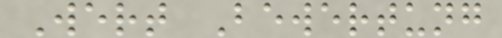Wert Bewertung
